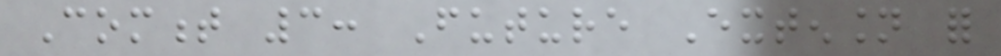Comment 3: Future Extension for
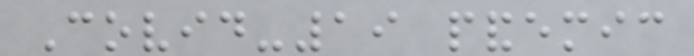Covid-19 pandemic
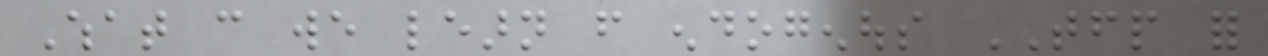What can we learn from endogenous TFP for
